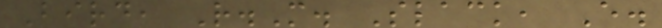Bird, R.M. Slack, E.
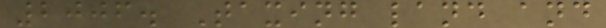2006. Taxing land and
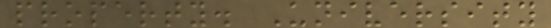property. University
